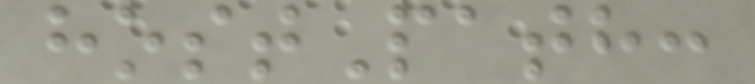hostPath:
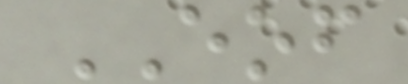EOF
